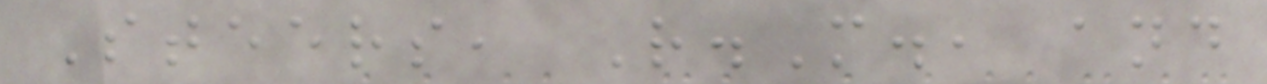Steers, R.M., and
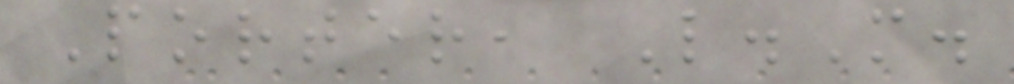Porter, L.M.
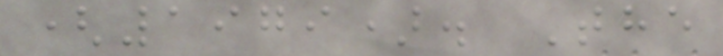(1979). The
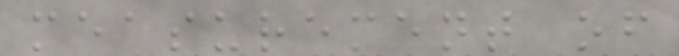measurement of
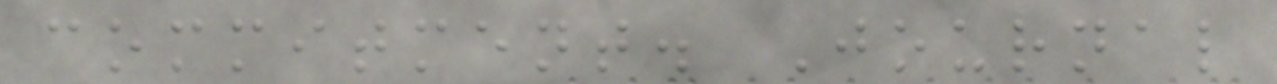commitment. Journal
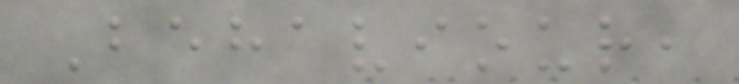Behaviour,
